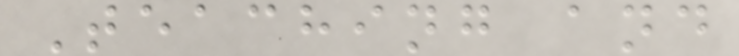Teaching and
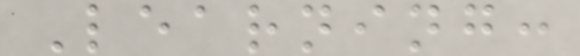Learning:
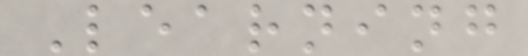Learning
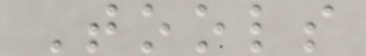Tools
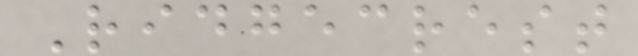Ridgecrest
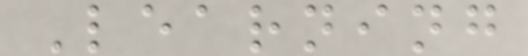Learning
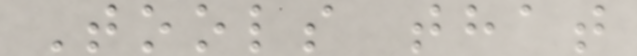Tools that
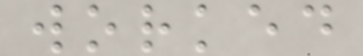worked
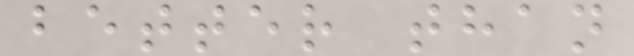better than
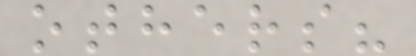others?
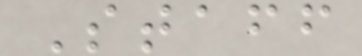Staff
